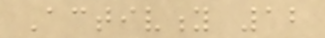Activity 12
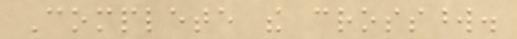Complete the crossword.
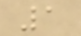1
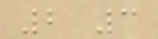2 3
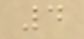4
